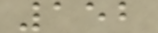152
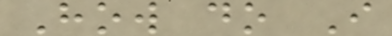How do I
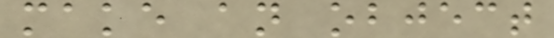make an object
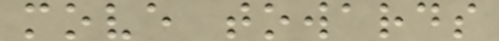move towards
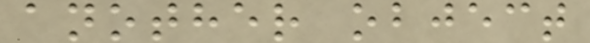another object
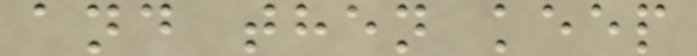and then keep
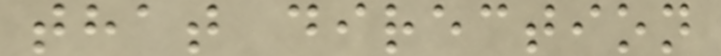that direction
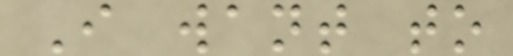I want to
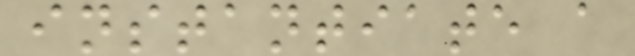instantiate a
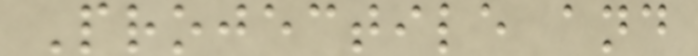Projectile and
